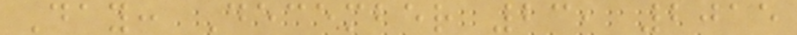Day: December 23, 2015
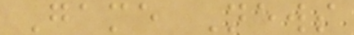Game News
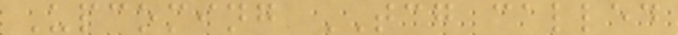Upcoming TCG called
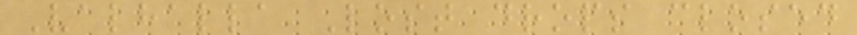Valhalla Lost drops closed
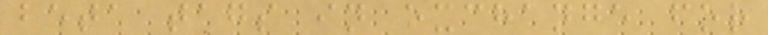beta tags in exchange for
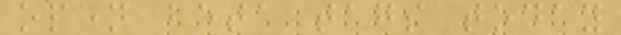open beta tags today
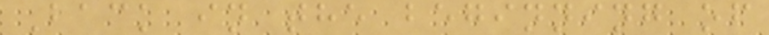Back in the beginning of
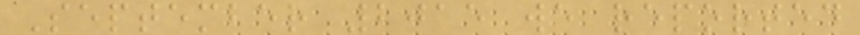September 2015 we reported
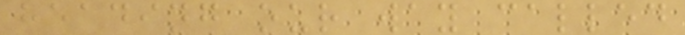heading our way called
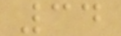34
